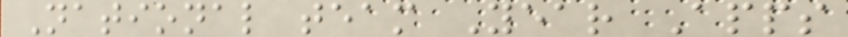National team Year Apps
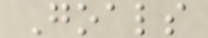Goals
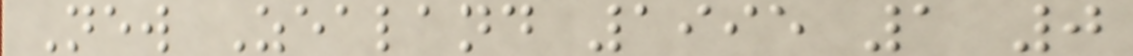New Zealand 1995 1 0
